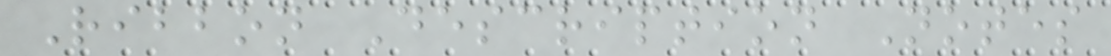Ribbon Description Notes
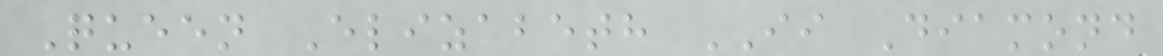Queen Elizabeth II Diamond
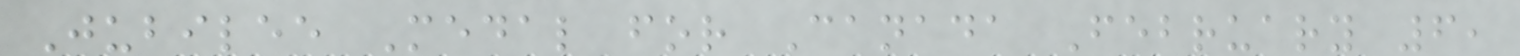Jubilee Medal for Canada February 6,
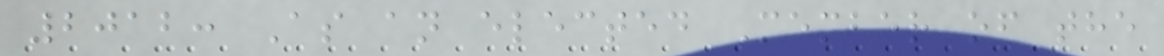2012: As an elected Member of the
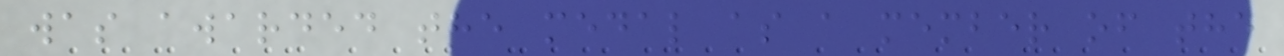was awarded the medal as a member of the
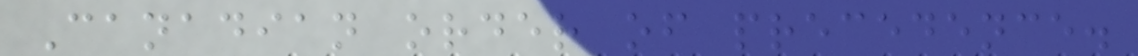Canadian order of precedence.
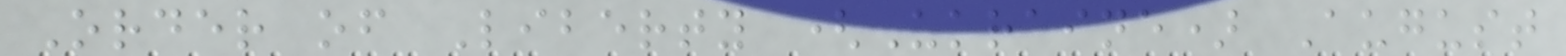Order of Liberty (Ukraine) August
